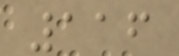116
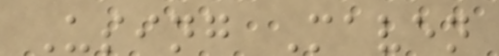Using Maven
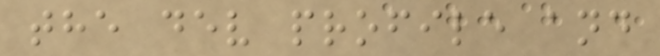the dev profile and
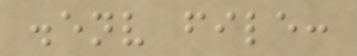.env file:
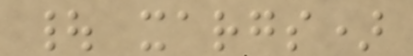| xargs)
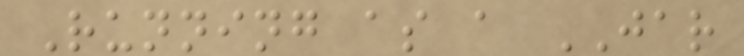Running as a JAR
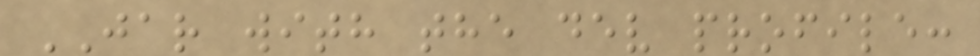JAR with the dev profile:
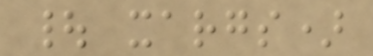| xargs)
